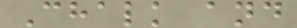Chalk and
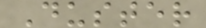Duster
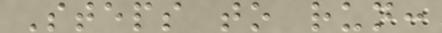Steps to run:
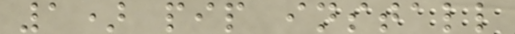1) pip install
